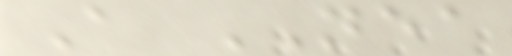A NEA
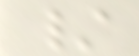/
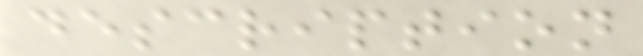description
